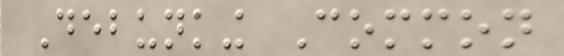Debunking Common
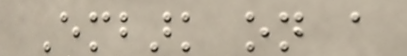Embark on a
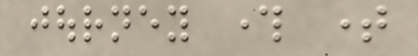journey through time
